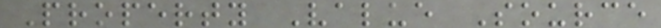Property Value Source
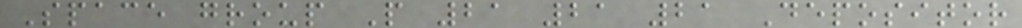Space group P 21 21 21 Depositor
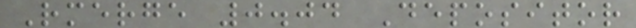Rmerge 0.04 Depositor
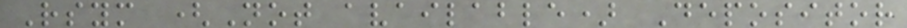Rsym (Not available) Depositor
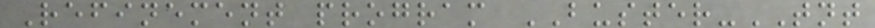Refinement program BUSTER-TNT
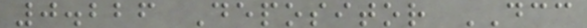0.226 Depositor DCC
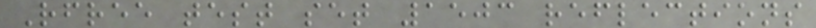Rfree test set 1503 reflections
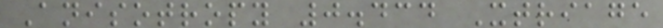Anisotropy 0.434 Xtriage
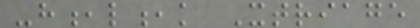-h,l,k Xtriage
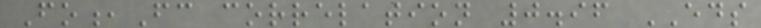Fo,Fc correlation 0.96 EDS
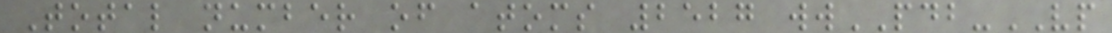Total number of atoms 2527 wwPDB-VP
